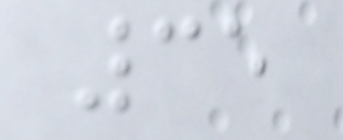35
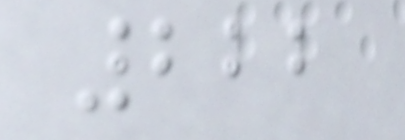222
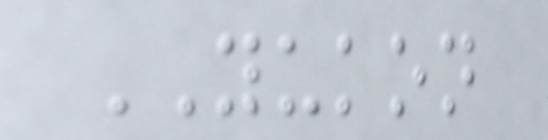YUKON
